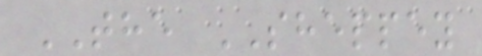THE SHEPPEY
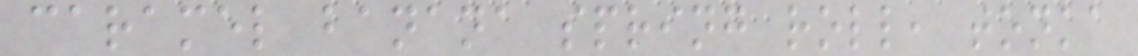caramel banana spring roll, tonka
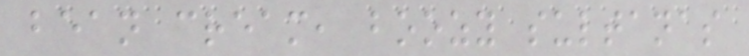bean cream, boozy sultanas
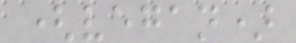(vegan)
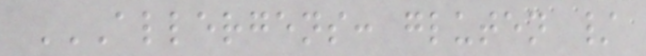ALLERGENS: GLUTEN /
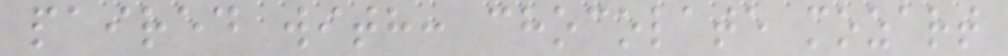paired with: chocolate mozart
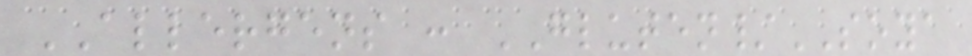ALLERGENS : GLUTEN/SOYA
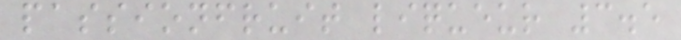passionfruit liqueur 3.5
